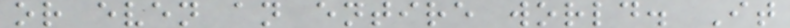or even an entire world. It
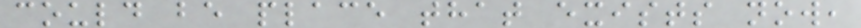could be place that exists now,
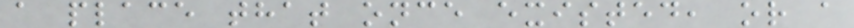a place that once existed, or a
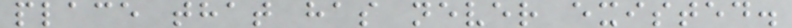place that has never existed.
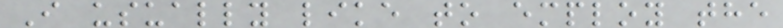I usually like to employ the
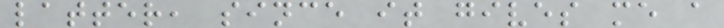latter, since it gives me a
